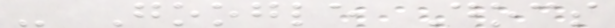- Google Docs
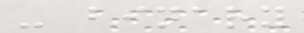- binary
